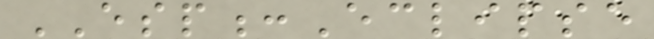ESP:Eclipse
